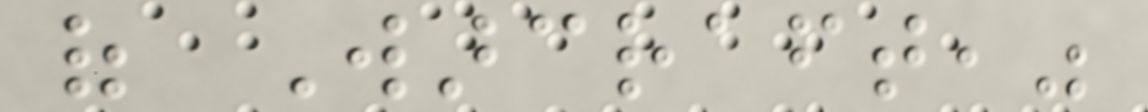of Warcraft,"
